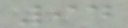94
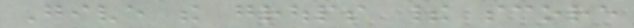Give the groups their score
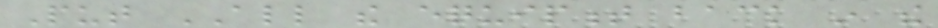Put ALL the equipment back in the
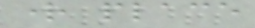right place
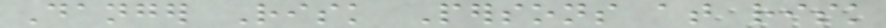Danger Risk Persons at risk
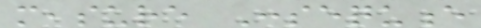measure Consequence
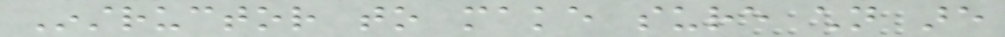Instructor to make sure children are
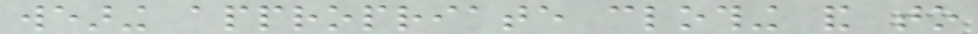wearing appropriate clothing and to
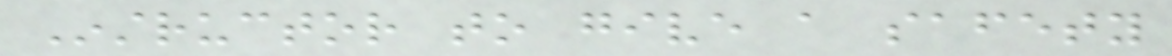Instructor to give a safety
